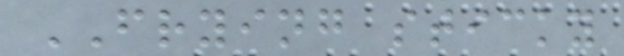FRYING sticky
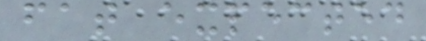fat expected
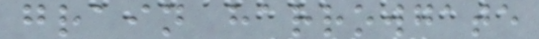grain harrowgate
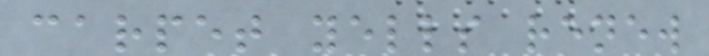carpet yells renew
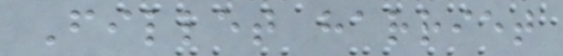Fillet harriet
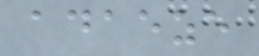adaeze
